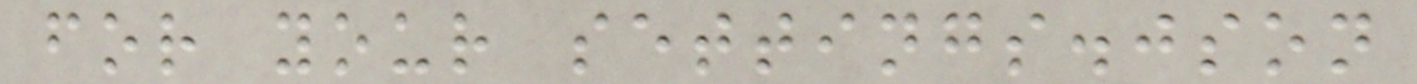for your settings.json
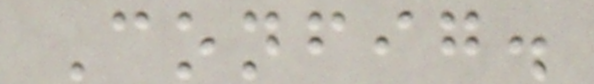Config.
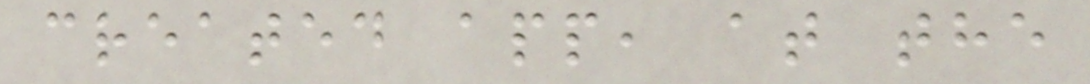created app, at the
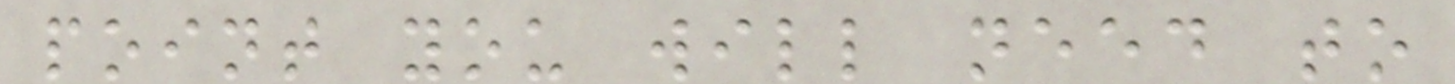point you will need to
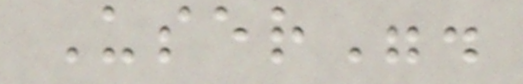User".
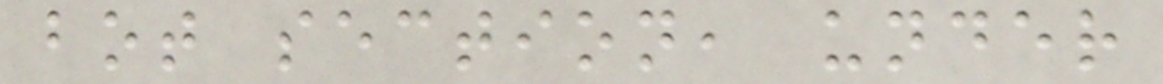bot section, under
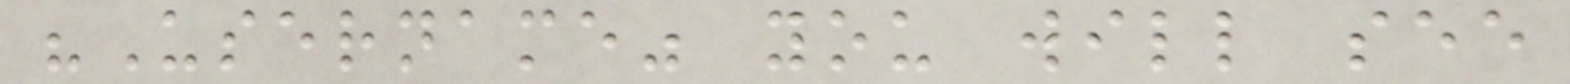"Username" you will see
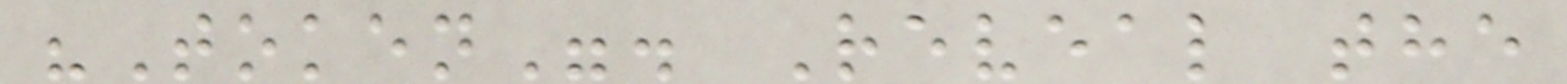"Token". Reveal the
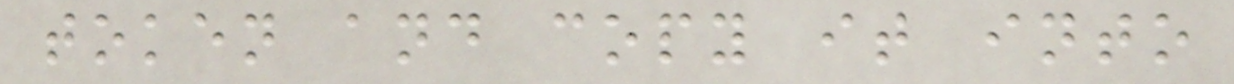token and copy it into
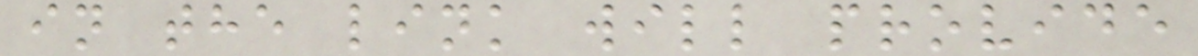in the link will provide
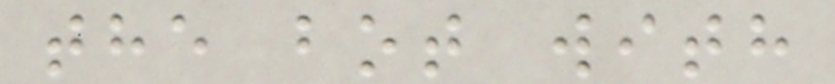the bot with
